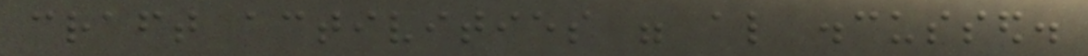craft activities were also discussed.
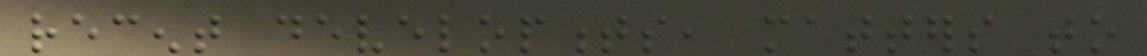recent developments, matters to
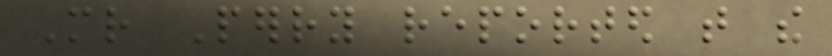Mr Perry reported that the
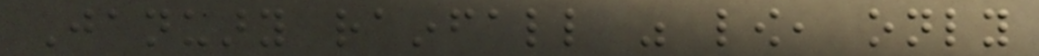January rainfall was low, only
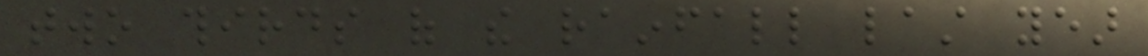two thirds of the rainfall last year
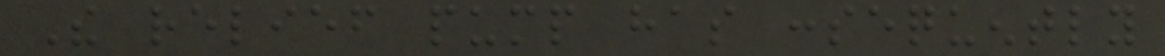The relief pump has consequently
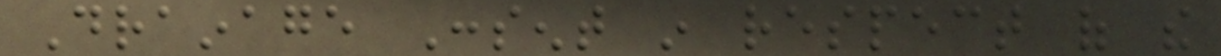Drainage Consent in respect of the
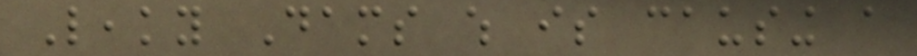Leaky Dams which is causing a
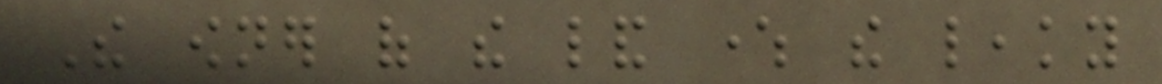The owner of the land where the leaky
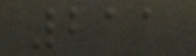211
